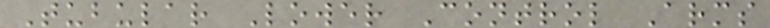Tubular Lower Control Arms
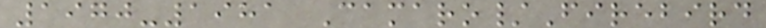1970-1981 Camaro/Firebird
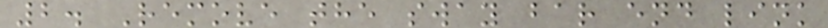2. Remove the sway bar end link
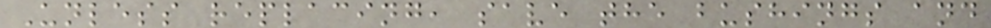Unless replacing, save the bushings and
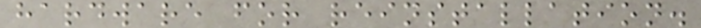hardware for reinstallation.
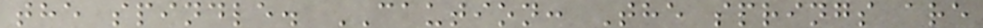the spindle. CAUTION: The springs are
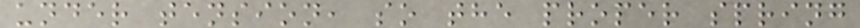under tension, so the proper spring
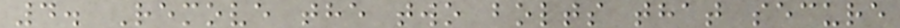4. Remove the two bolts that secure
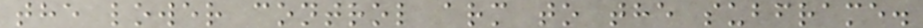the lower control arm to the subframe.
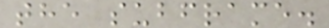the subframe.
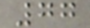77
